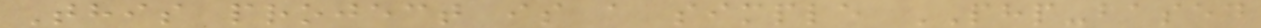This project is a simple PHP-based
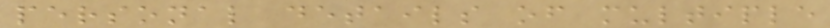personal details of multiple
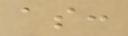as:
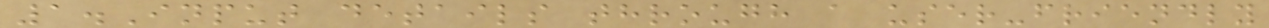1.Input details through a user-friendly
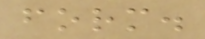form.
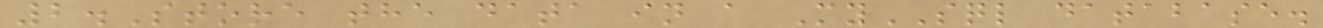2.Store the data in a MySQL database.
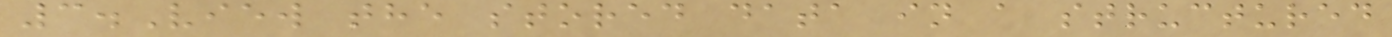3.View the stored data in a structured
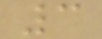3
